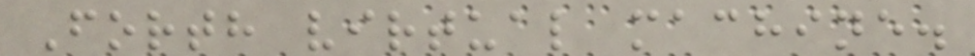Forth virtual machine.
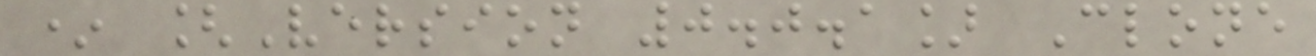* [Version 0.0.1] Clone
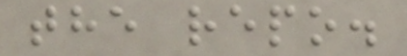the repo.
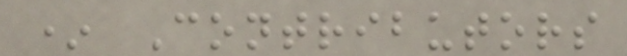* Contributors
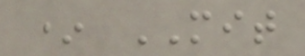* MIT
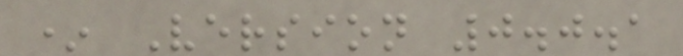* Version 0.0.1
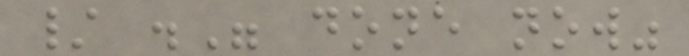/ ." done now"
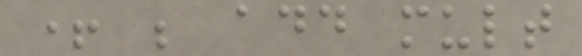+ ; add mult
